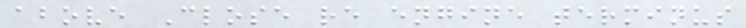above Close re engine terminus
